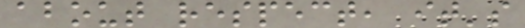about respect, it's
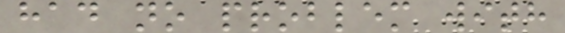had no problem with
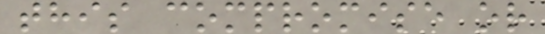this compromise or
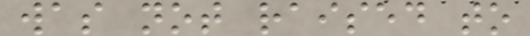was not raised to
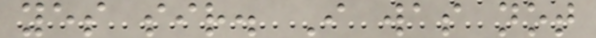yes sir. I was not
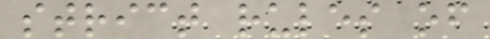strict rules of
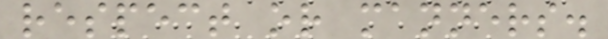respect or manners.
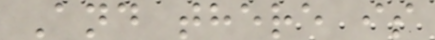And there is
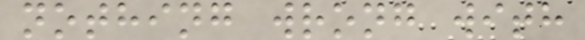nothing wrong with
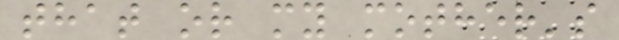that or my mother's
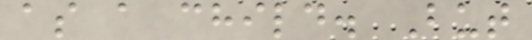as a child. But
